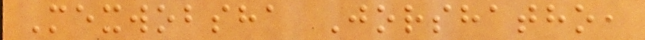Mexwobsha Jorshatho,
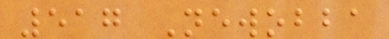517 Newobba
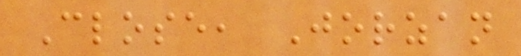Close, Jorzan
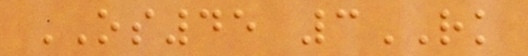OS45 3RK
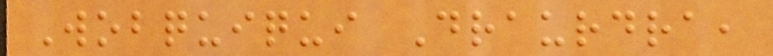Wobquiqui Draurdra,
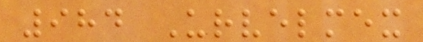984 Urvelmex
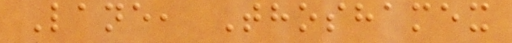Lane, Thoshamex
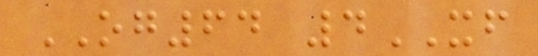OG64 4XF
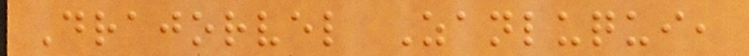Drajorvel Zanluqui,
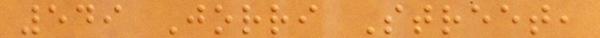549 Jorri Street,
